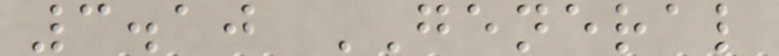3.10 GENERAL
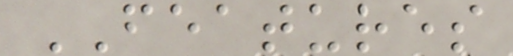FEATURES
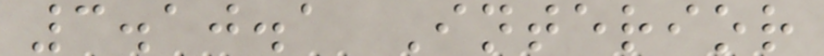3.10.1 Interior
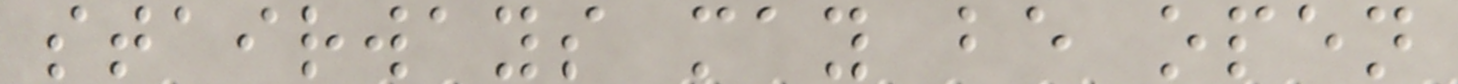stairways may be open
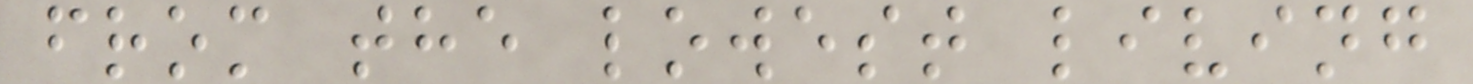from the lowest living
